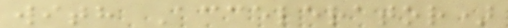with Accelerator)
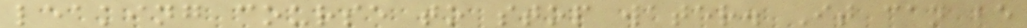leaking course to stop water. It can be
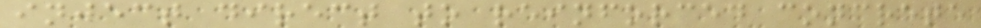inject direct to reinforced concrete
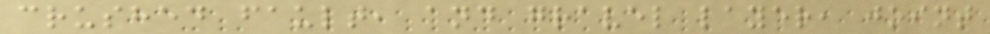crushed fault, and gravel layer, joint
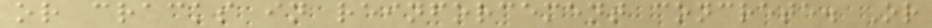or cracks in reinforcement concrete. Or
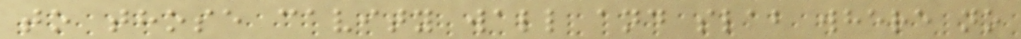to those cavity wall and slab where no
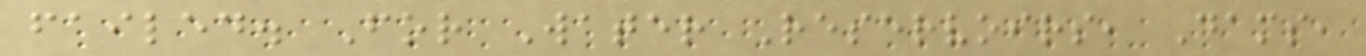failed. For Water Reservoirs, Dams,
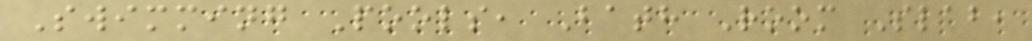Swimming Pools, Bath Room Slab,
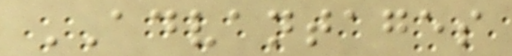ADVANTAGES
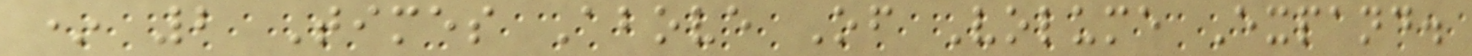* 2 Times Above Of Volume Expand.
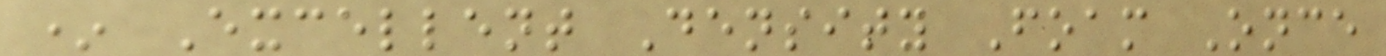* Excellent Density Foam Once
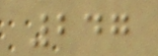247
